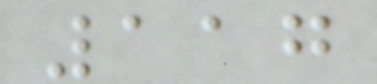117
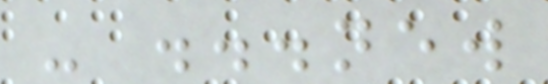- ...new
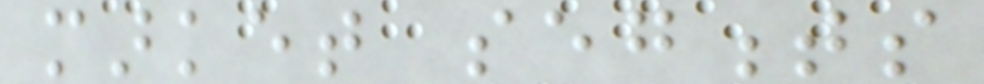market segments
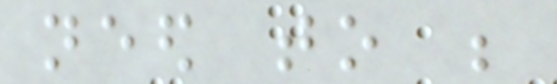need to be
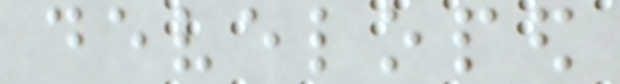developed
